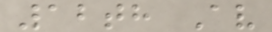12th Av
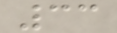33
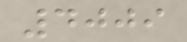4009
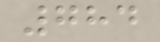784
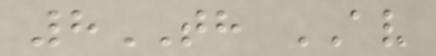8TH AV
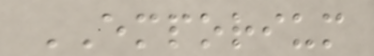EMPORIUM
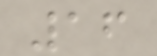16
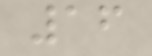16
